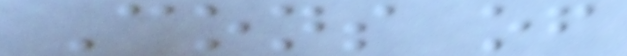Cons of
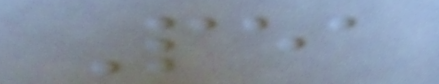Pea
